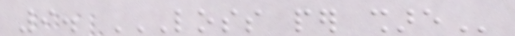9. LOSS PER SHARE
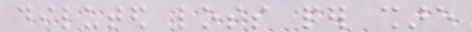diluted loss per share
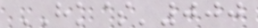HK$'000
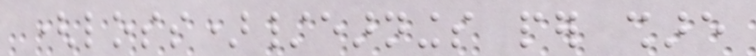(loss)/earnings per share
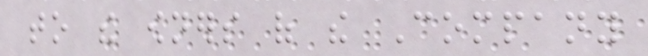to the owners of the Company
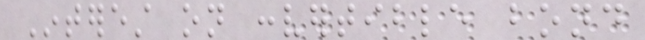Interest on convertible bond
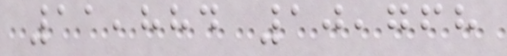11,884 10,768
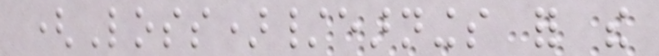(Loss)/earnings for the
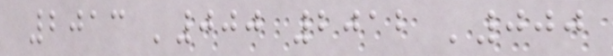2013 '000 2012 '000
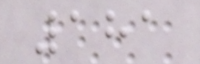181
